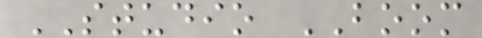STUDIO BOOM
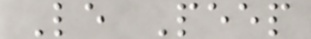Le Peep
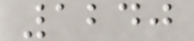1240
